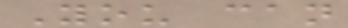You can
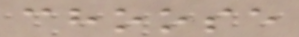choose
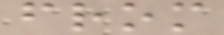from
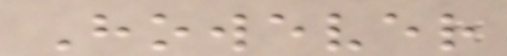However
